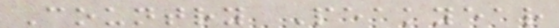Country Peakyear
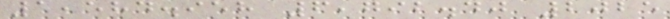1,584.958 6,792.40 2025
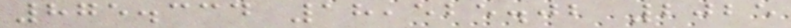875.334 18,525.02 2025
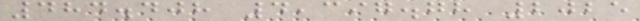484.408 4,397.78 2025
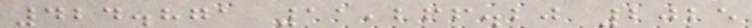424.871 11,266.20 2025
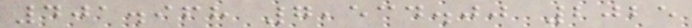401.968 7,534.00 2025
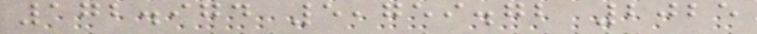172.974 5,759.72 2025
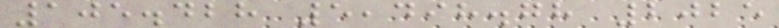105.428 5,498.78 2025
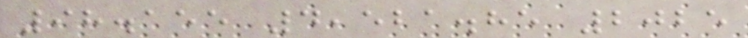98.155 4,521.85 2025
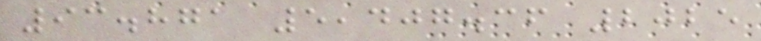93.871 5,407.36 2025
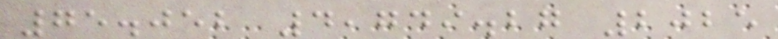75.052 4,749.27 2025
